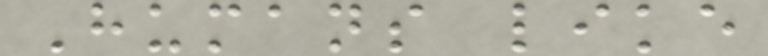Humans like
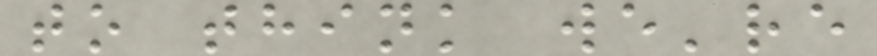to think we're
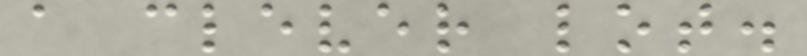a clever lot.
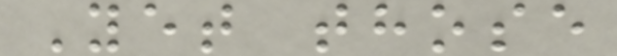Yet those
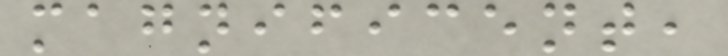magnificent,
